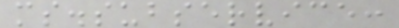ms.subservice:
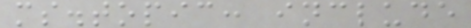ms.topic: include
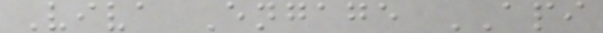Viva Engage API
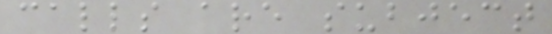calls are subject
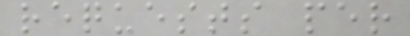requests per
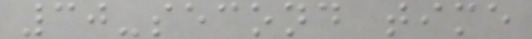30-second time
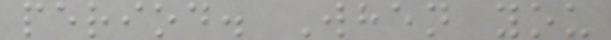period. When you
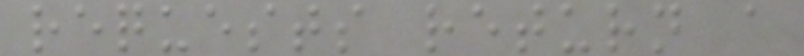requests return a
